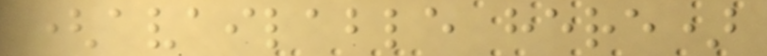(available here)
